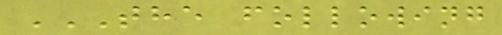THE FOLLOWING
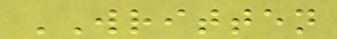WRITTEN
